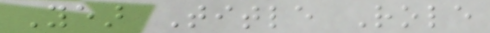Year Title Role
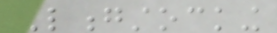Longstocking
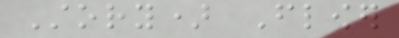Story) Flower
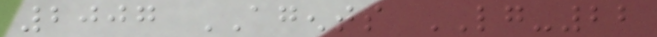2007 AGENTS LG-22
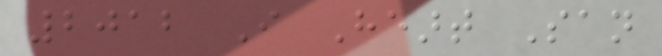2012 I Heart San
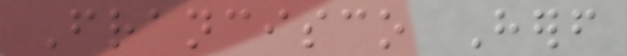Francisco Herself
